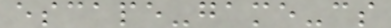escape-game-cs
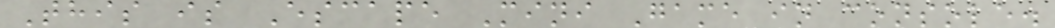This is Escape Mini Game in console.
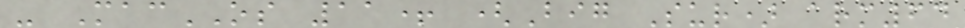- MacOS 11+ (Big Sur) arm64
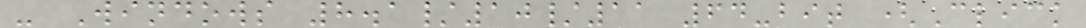- Windows 8.1/10/11 64-bit (Click
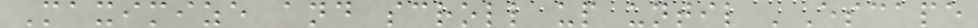Maximize and scroll up until 'Escape
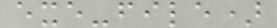exe-file)
